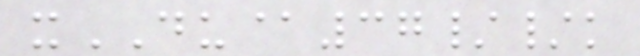xDU@37//k
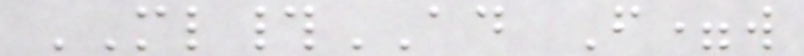ML#AD F=w
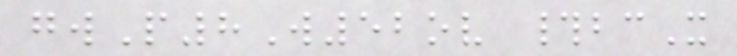gwP8W52ov #bcX
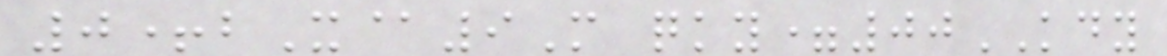0+bX@9M qky=00KDY
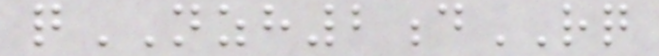qNZH2dRQ
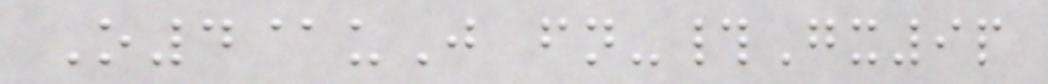O4@uJ fn-#Gx9p
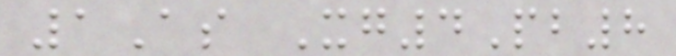1As Xg4Pb8
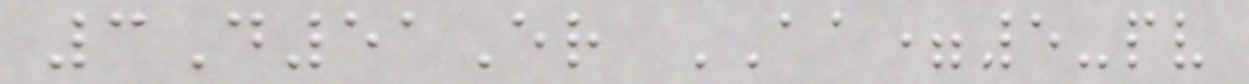3D51Er AA=5-pv
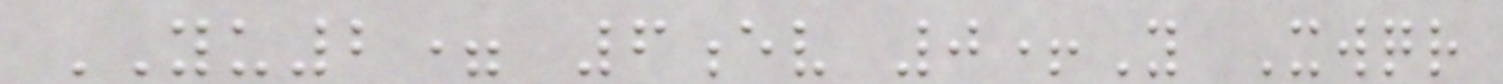YU2= 6ev 0+Y Xwqr
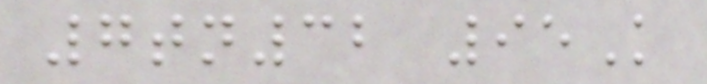7tn32 95K
